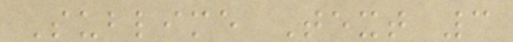Sublime Text 3
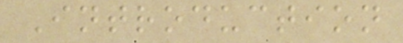Introduction
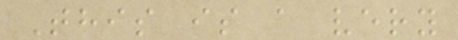This is a very
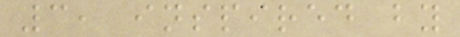3, inspired by
